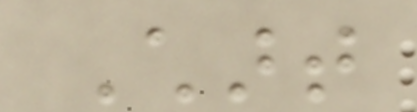Chart
